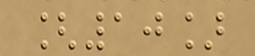[10]
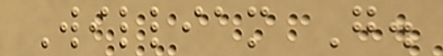William G.
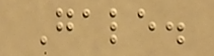Gale.
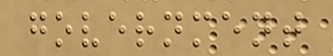government
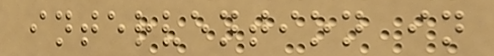intervention in
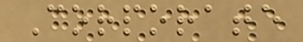Corporate
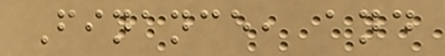Finance, and
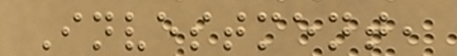Investment,
